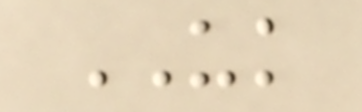UK
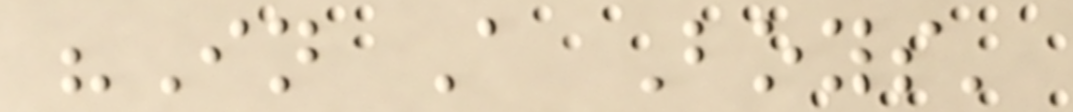"In A Boys'
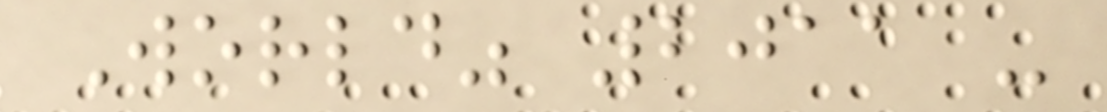World" 2011 -
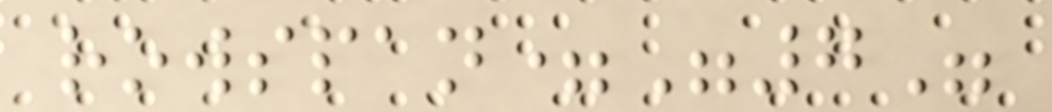rowspan="7"
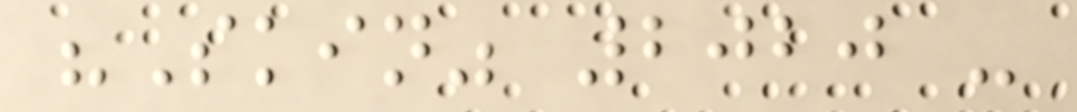"Skin" 2020 -
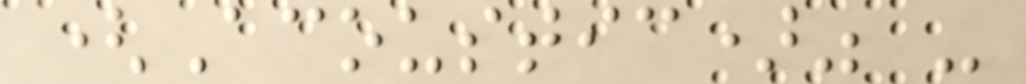(Acoustic)" -
